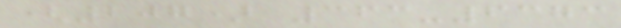(207) 363-6373
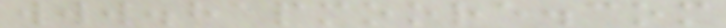www.hapmoore.com
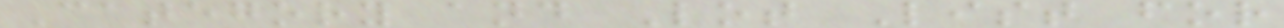Category and Lot List for
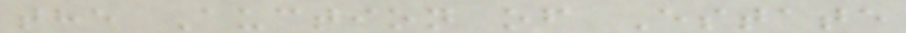the Auction of Estate
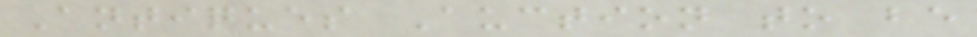Antiques Auction to be
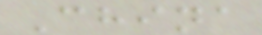China
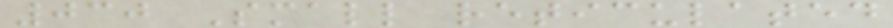030 Small reticulated
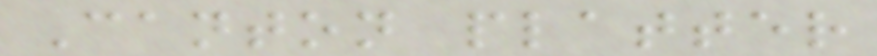Canton platter
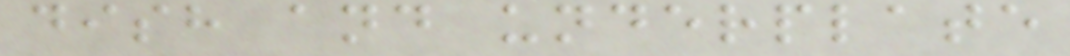dish and underplate
